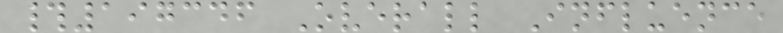#197346 Overall Influence
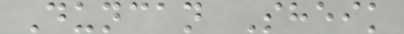Duncan Sheik
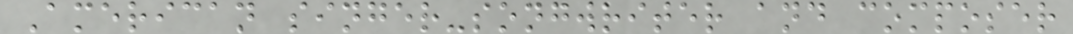American singer-songwriter and composer
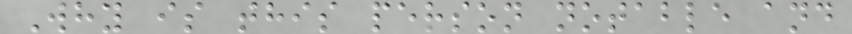Why is this person notable and
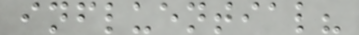influential?
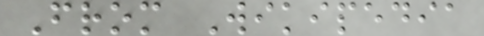From Wikipedia
